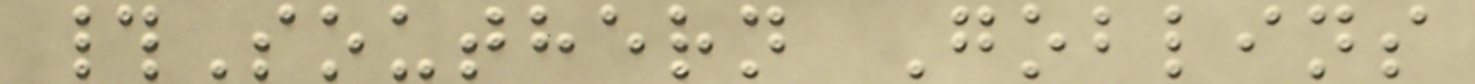#Southern Goblins
